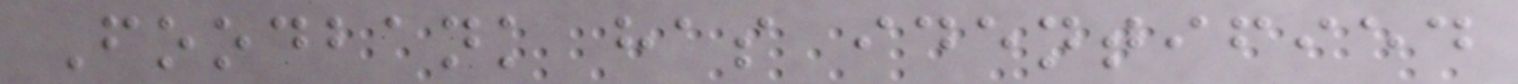Foodbank has identified
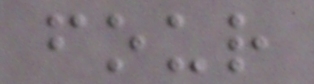four
